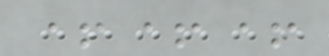+++
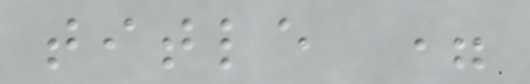title =
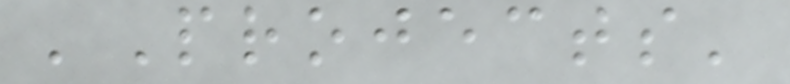'Projects'
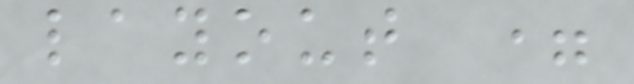layout =
